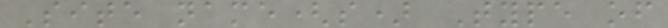Site name(s) Type of
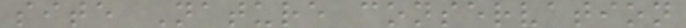site Nature conservation
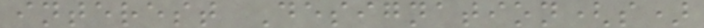interest Designation(s)
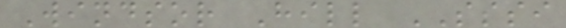Windsor Hill SSSI
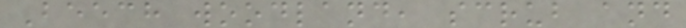Beech woodland, scrub and
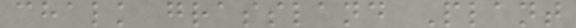chalk grassland Plant
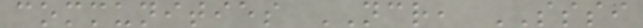communities NCR, SSSI
